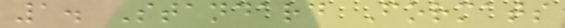1. Standard Formats
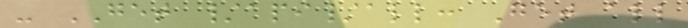- GET /api/all: Get all
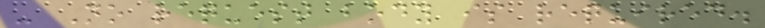- No request body is required.
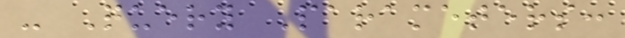- Query Parameters:
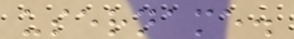username.
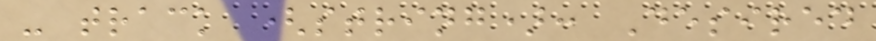- track (string): Desired
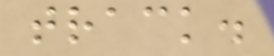track.
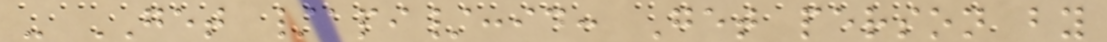- GET /api/:id: Get person by
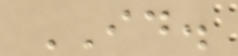ID.
